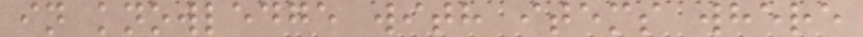in knowledge with items where
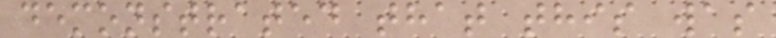demonstrated that this was
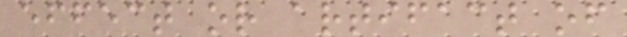effect or artifact of
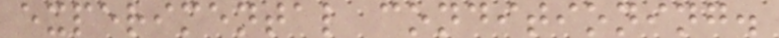experimental conditioning.
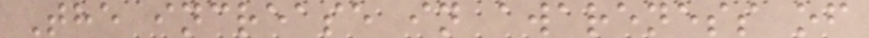The increase in awareness of
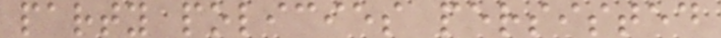party policies persisted
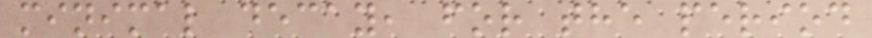minimal decay, for the period
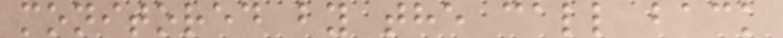monitored by the call back
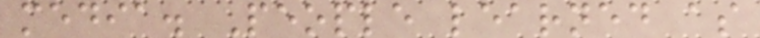media. People learned as
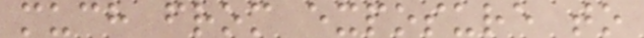much from exposure to
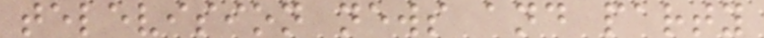television news and party
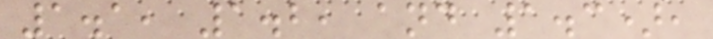1.1, 1.2, and 1.3),
